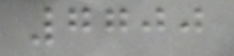7700
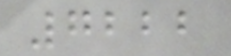7222
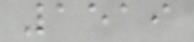1519
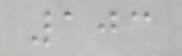103
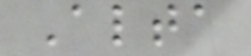Alta
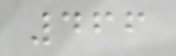466
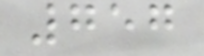757
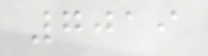7019
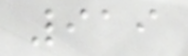919
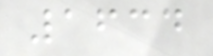1634
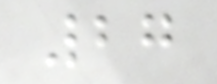27
